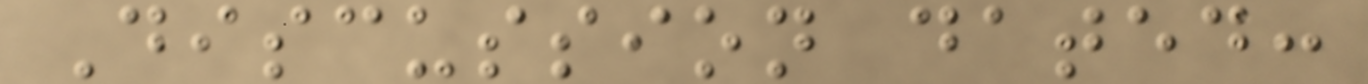Discussion dated:
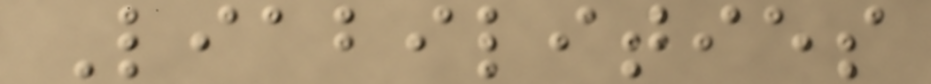Liabilities
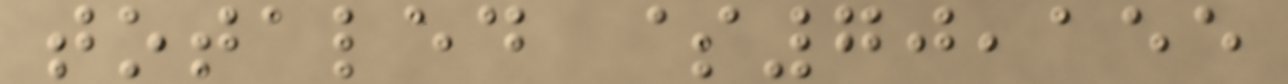totaled $70,155
